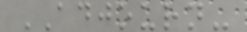ADJOURN-
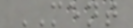MENT
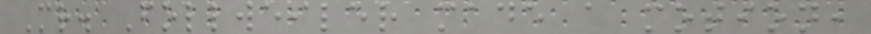Mr. Follweiler made a motion,
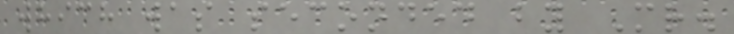which was seconded by Mr.
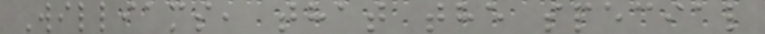Williams, that the special
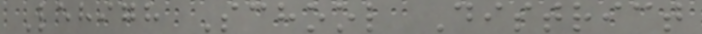Lehigh School District
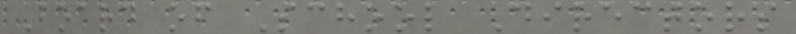Board of School Directors
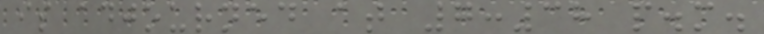is adjourned at 7:38 p.m.
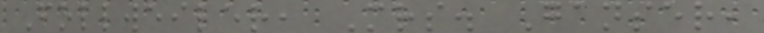Follweiler, Mrs. Ganser,
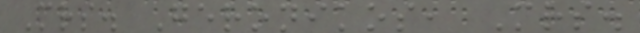Mrs. Geronikos, Mrs.
